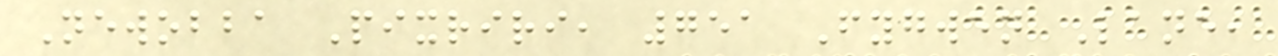Newobba Pixriri, 751 Fygwen Lane,
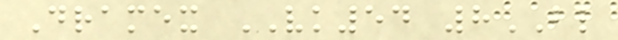Dramex VK54 8BL
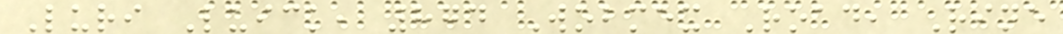Luri Luick, 874 Wobmex Road, Rine
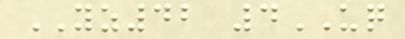YZ42 4UQ
